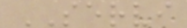SERVI
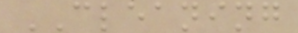CLEANING
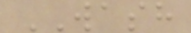WASH
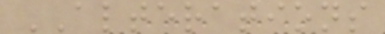ALTERATIONS
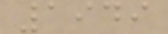1949
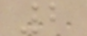2
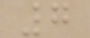7
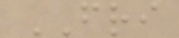FRI
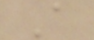A
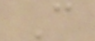C
